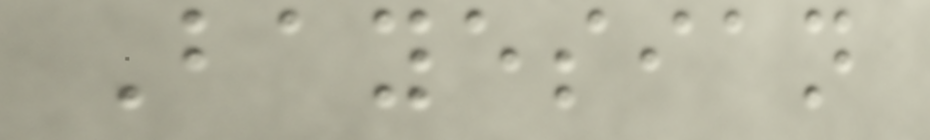Bayesian
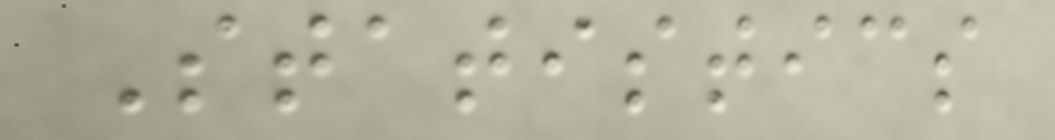Statistics
